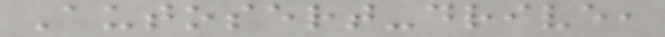Autosert-drive,
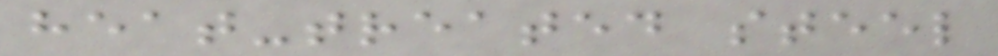heat-treated steel
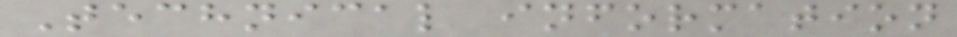Technical information
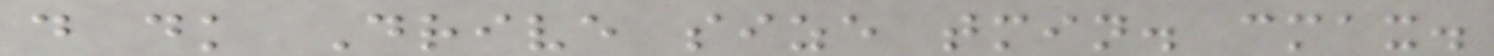d dk Drive size tmin. cmax.
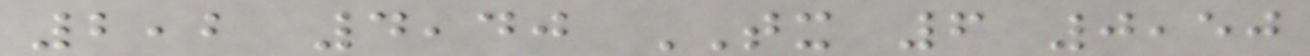2,2 4,40 TX 6 0,50
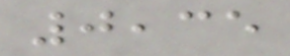0,35
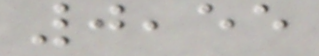0,55
